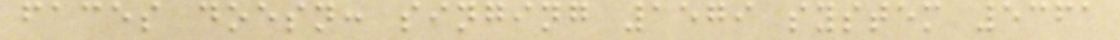faces doesn: singing 1579 system 5361
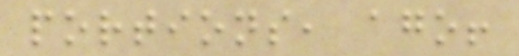portions, ago!
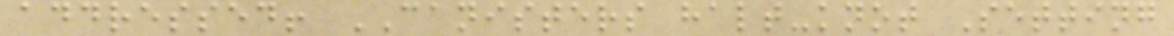addressed! CANISTERS halt-knot Setting
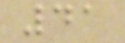41
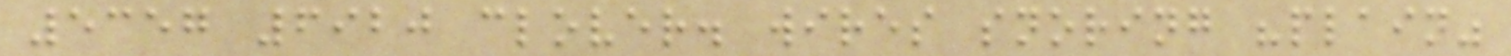5357 6920 clover. wires snoring "plain"
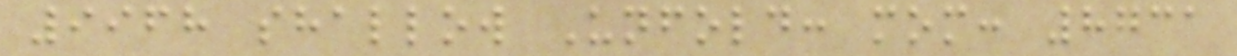9968 shallow Unfold: mom: 8731
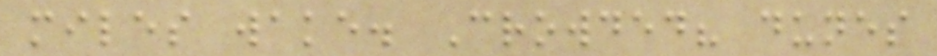miles wake. Crowded? dunes
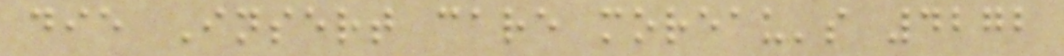die Insert care moreau's 4272
